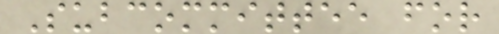Subcommittee for
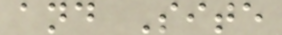and Site
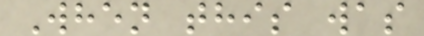When this was
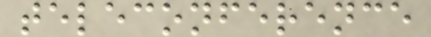teleconference
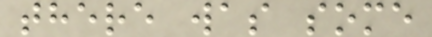there was some
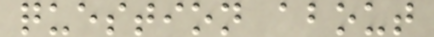question about
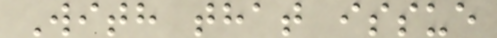With that issue
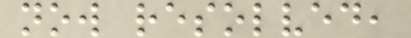now resolved,
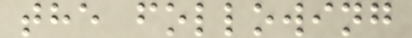the following
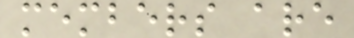members are
